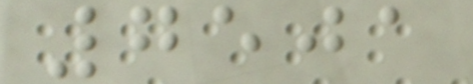7501
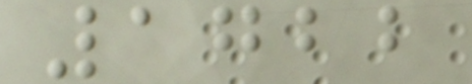1722
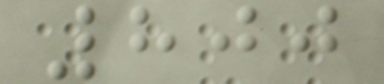800
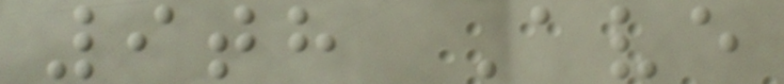9th Ave
